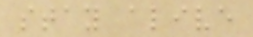stay alive
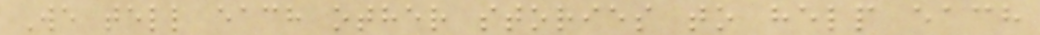We tell each other stories to help each
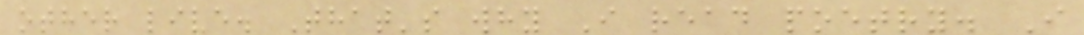other live. That's why I read poetry. I
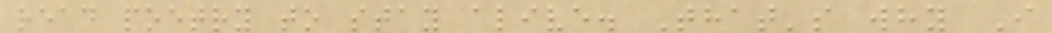read poetry to stay alive. That's why I
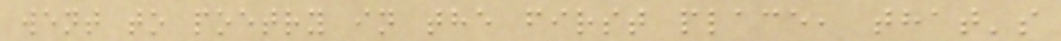went to poetry in the first place, that's
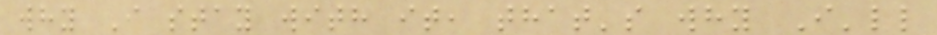why I stay with it, that's why I'll
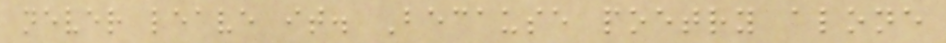never leave it. Because poetry alone
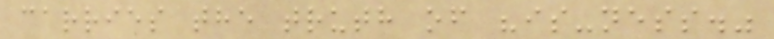carries the truth of "is-ness."
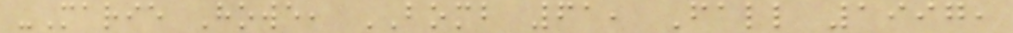-Marie Howe, BOMB 61, Fall 1997,
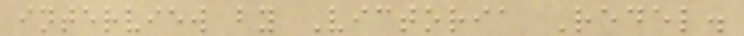interview by Victoria Redel.
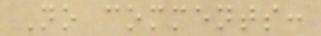No comments:
